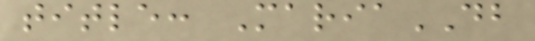title: MariaDB
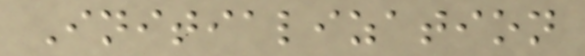Initialization
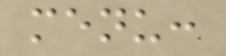menu:
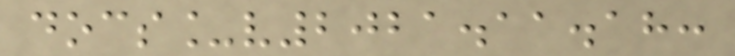docs_v2021.11.18:
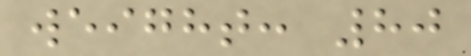weight: 80
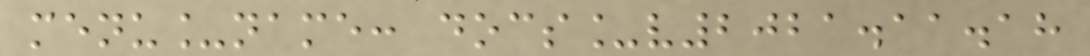menu_name: docs_v2021.11.18
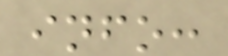info:
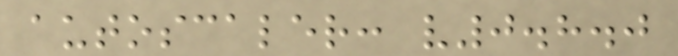autoscaler: v0.8.0
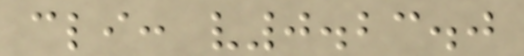cli: v0.23.0
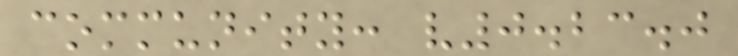community: v0.23.0
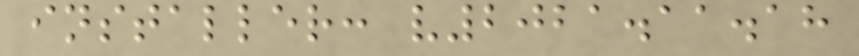installer: v2021.11.18
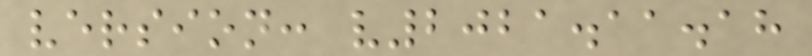version: v2021.11.18
